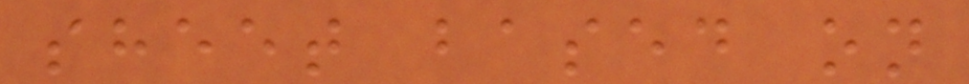sheet based on
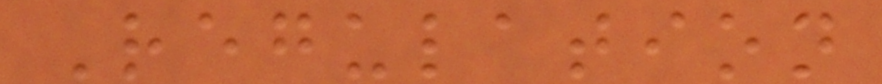Regulation
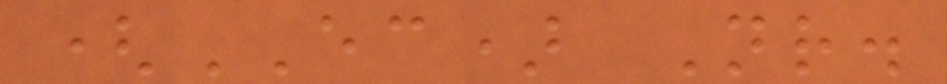(EC) Nr.
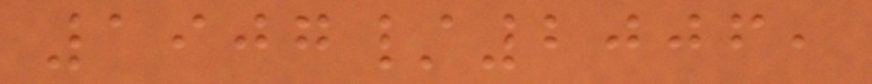1907/2006,
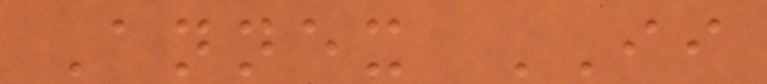Annex II
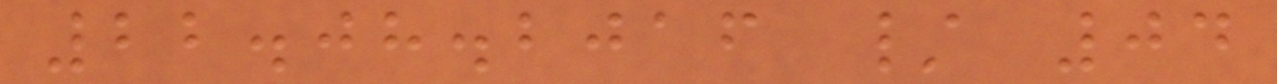22.08.2016 / 04
